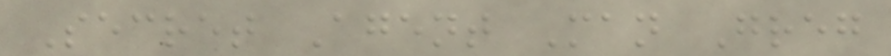Secret Agent Man Greg
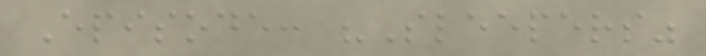Episode: "Sleepers"
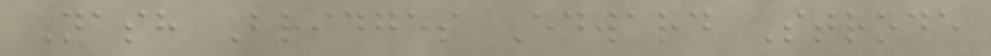Nash Bridges Edward Strode
